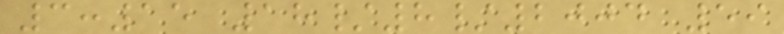3:15 18/8/2004 59
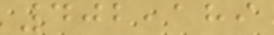402,189
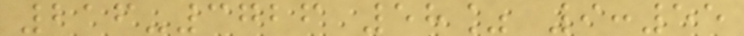216-3726 58% 9:55
